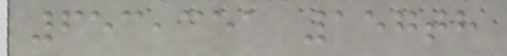653,351 157th
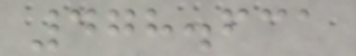478.631
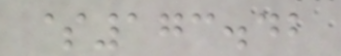$173.42
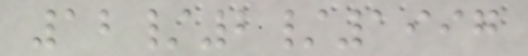12/2/1997
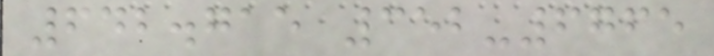642.715 352-6765
